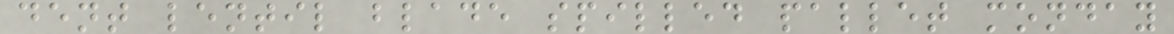dent lentil blade spilled pallet monday
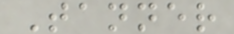Tanner
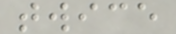twice
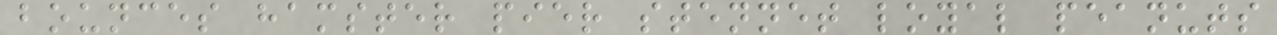bounces hamster pier stennet loyal peanuts
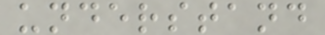understand
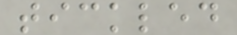tickled
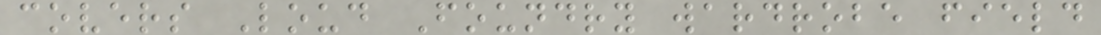covers Loud Foundry wardrobe field
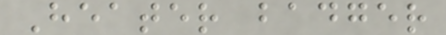Heater badger
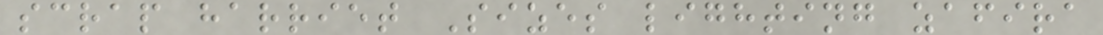scrap harriet Sizes lighting zafira
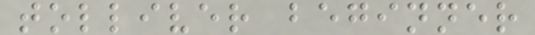tolliver beginner
